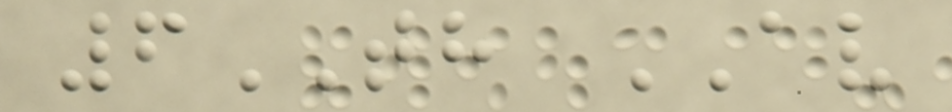6TH AV
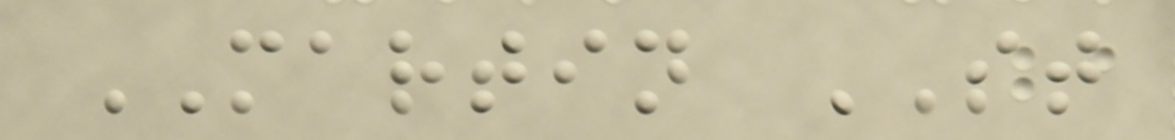MARTIN ST
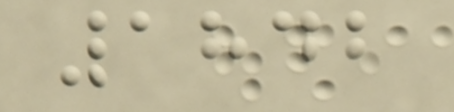1842
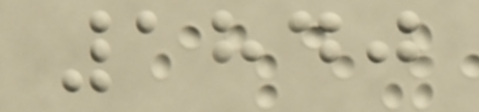1840
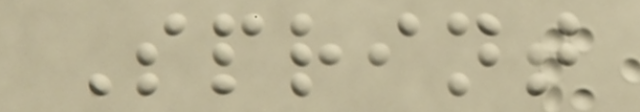Sprint
